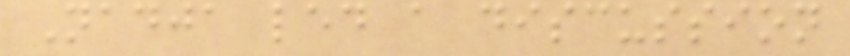Nadja led a discussion
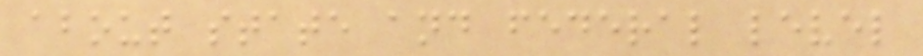about state and federal level
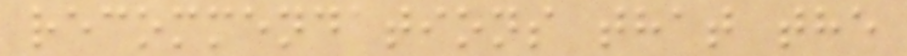recommendations that the
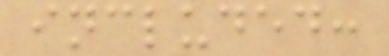included:
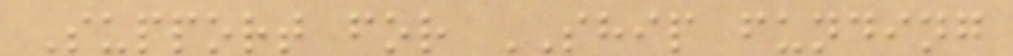Support for SHIP funding
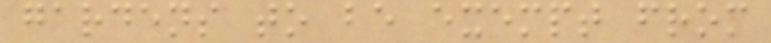gardens to be exempt from
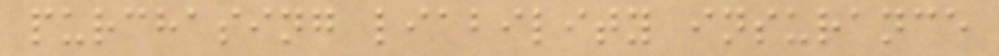purchasing liability insurance
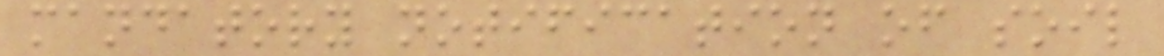mandatory notification of soil
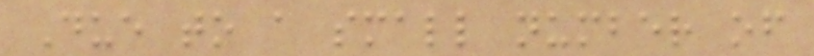Due to a small number of
